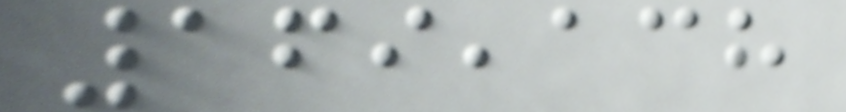169,138
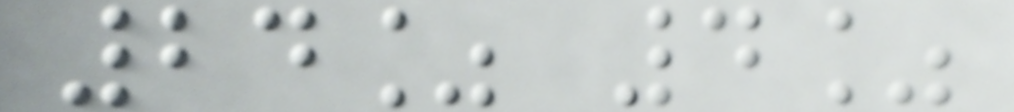24% 4%
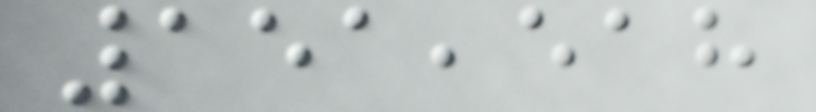151,518
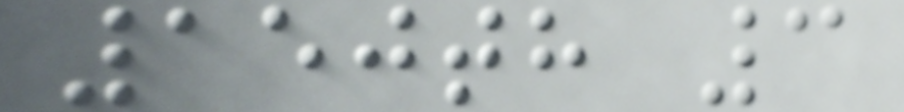150th 3
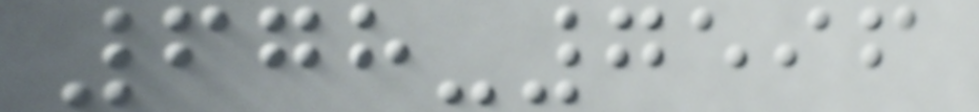678-7596
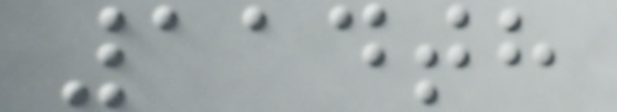114th
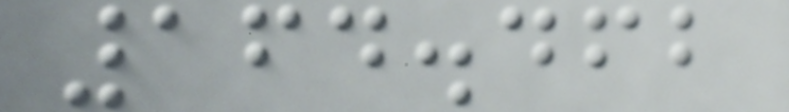164.462
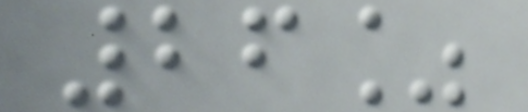26%
